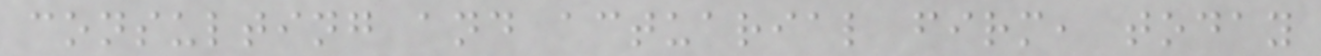consulting and actuarial firm, today
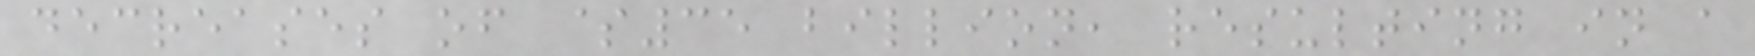decreases of $35 billion, resulting in a
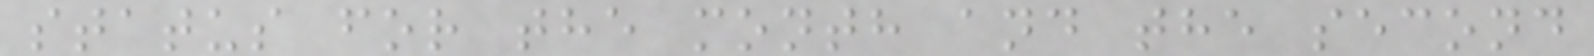status for the month and the second
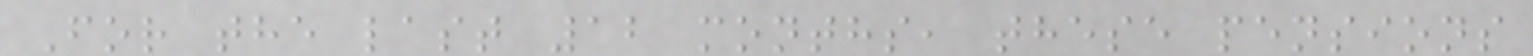For the last 12 months, these pensions
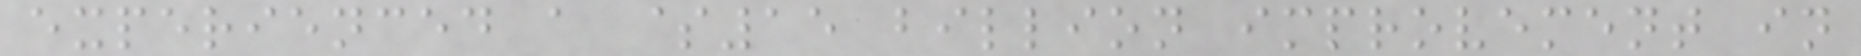experienced a $15 billion improvement in
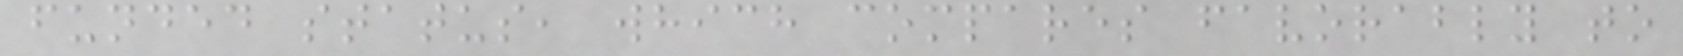funded status, which compares favorably to
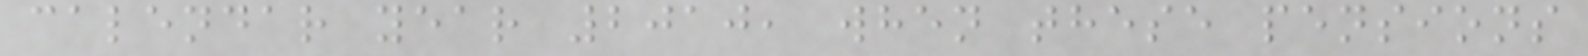calendar year 2010, when these pensions
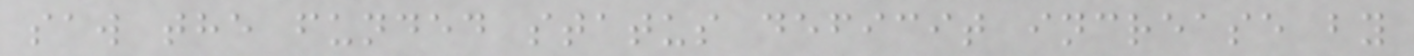saw the funded status deficit increase by
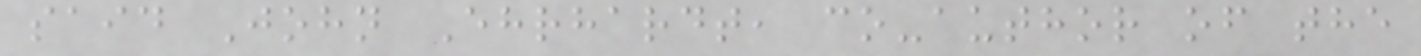said John Ehrhardt, co-author of the
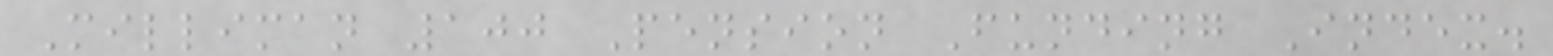Milliman 100 Pension Funding Index.
